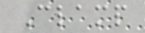Clamp
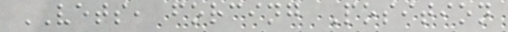VETS, forcing Position
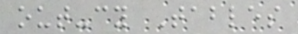out-cy Tables
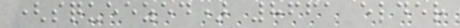(squeezed) 8661 elder
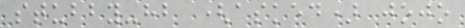stubby-hb (asked) jojo
